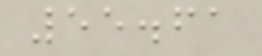55.61
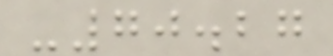-70.27
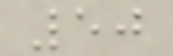50
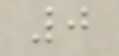0
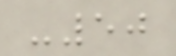-50
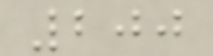200
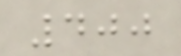400
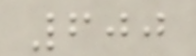600
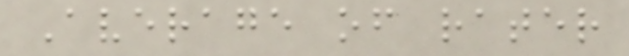Average of rater
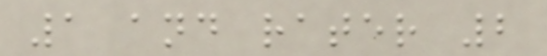1 and rater 2
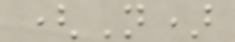(N)
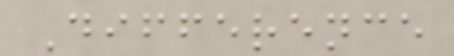Difference
